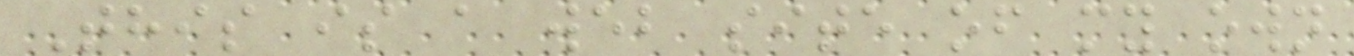This is a web site of my own
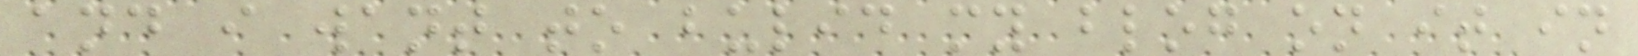and i want to bulid my blog on it in
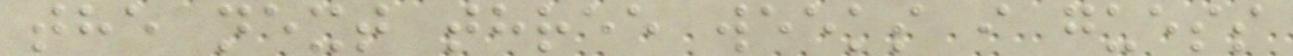the next three weeks i guess
